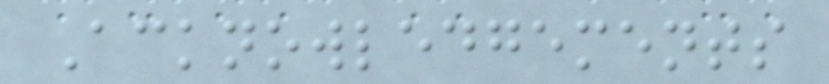Acknowledgements
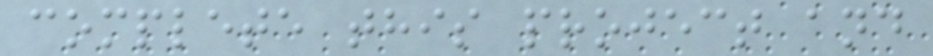complete this project and
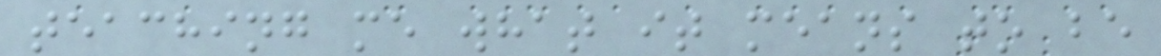teaching me what it means to be
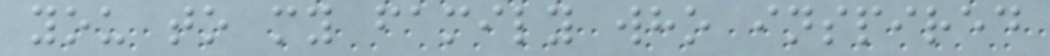you to my family who inspired
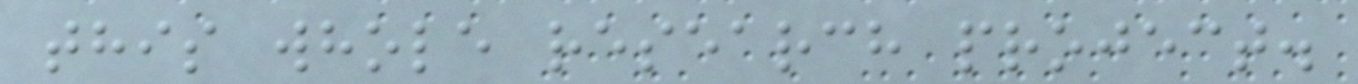this whole research project.
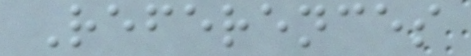References
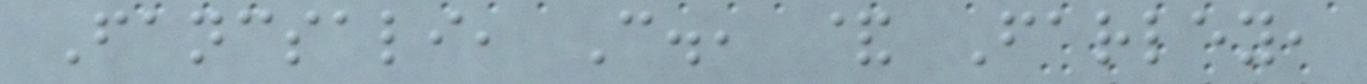Fancsali, C., & Farley,
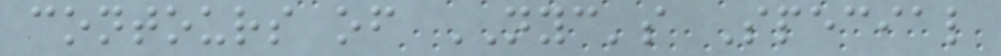contours of NYC's Special
